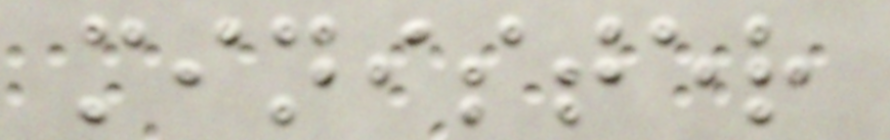minister
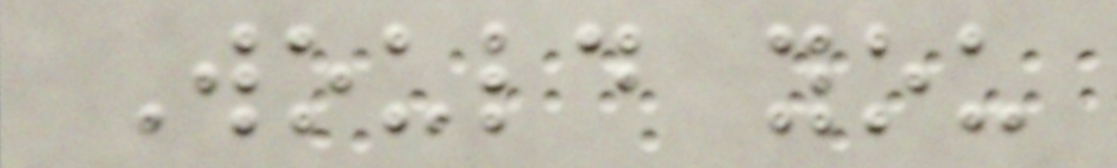Would you
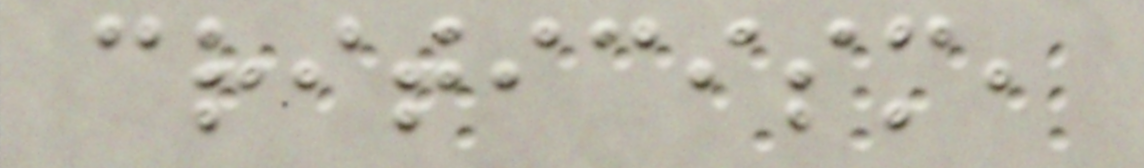criticism,
